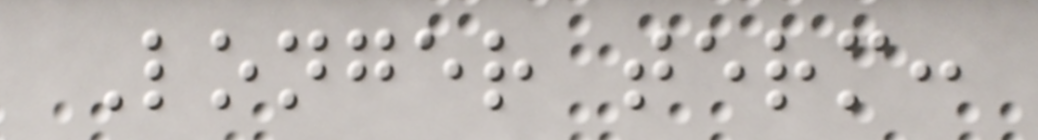Longer term:
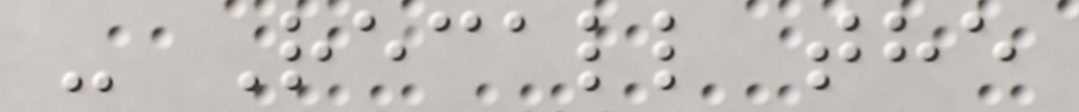- Recall the
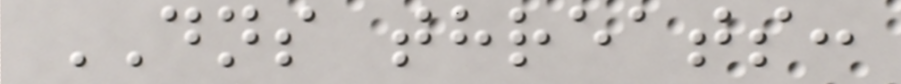DNS threats:
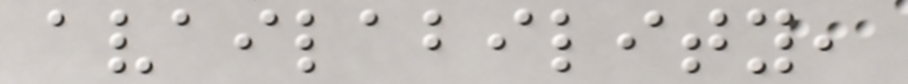availability,
